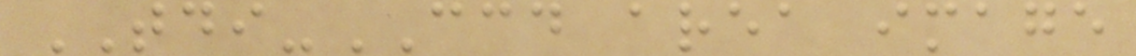TDI-CCD area image
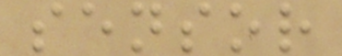sensor
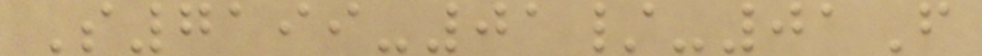S7199-01/-01F
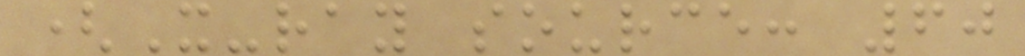(X-ray source: 60
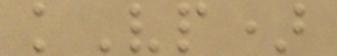kVp)
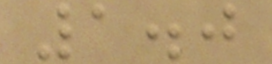1.0
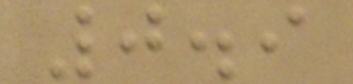0.9
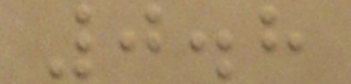0.8
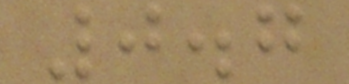0.7
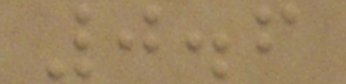0.6
